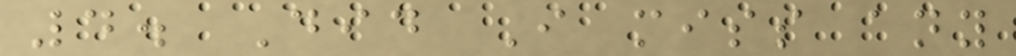4. Did I miss any
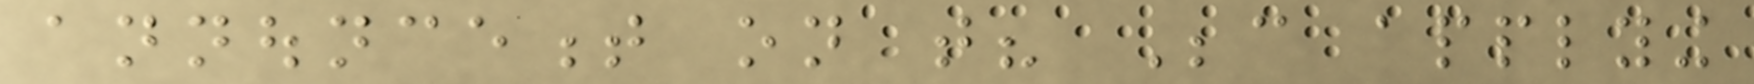announcement on that? Because applying
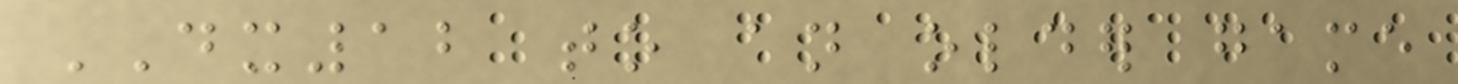DX12 to an older game
